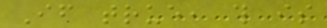If true, this is
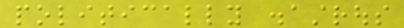politically disastrous
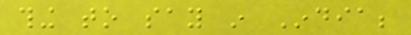thing to say in India;
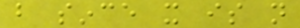but since it is not
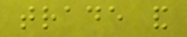trade and
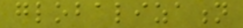globalization
